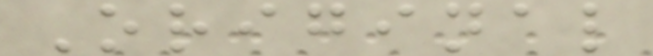Original
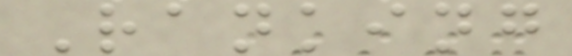Ranking
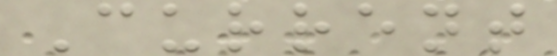Current
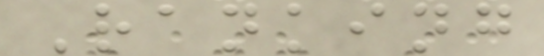Ranking
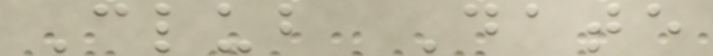Club Date
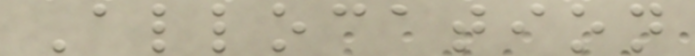Allocation
